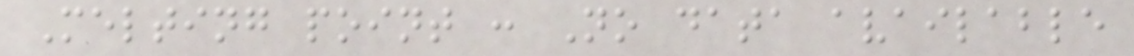Melting point : No data available
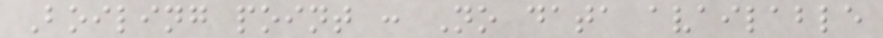Boiling point : No data available
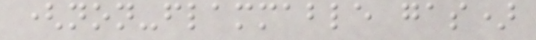(non-flammable gas)
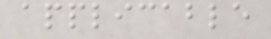applicable
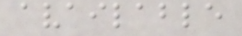available
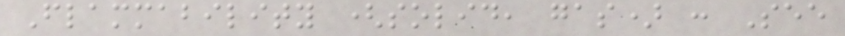Flammability (solid, gas) : See
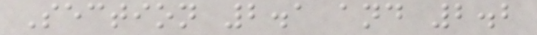Section 2.1 and 2.2
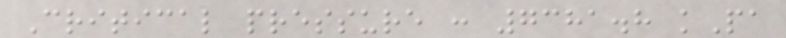Critical pressure : 7381.8 kPa
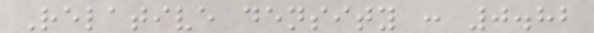Relative density : 0.82
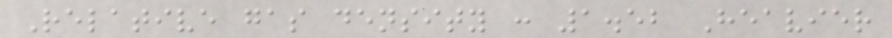Relative gas density : 1.52 Heavier
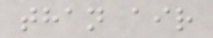than air
